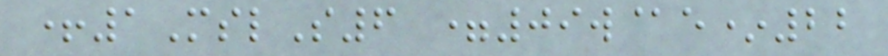+1MslS6 =09w@e*22
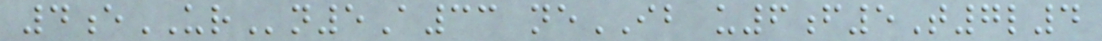4eURn5A33 neIB u6f5T7l4
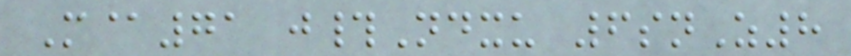M@71 j#Ndxu 6snZ8
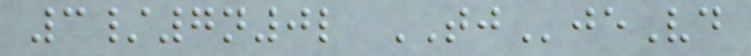3/7n0l TJjeVd
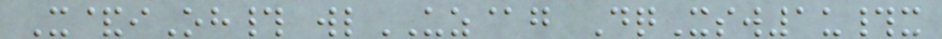X&iOh# wlUZ@g DqXsw1u#x
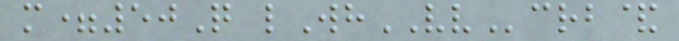m=50Q lWhVVcrb&
